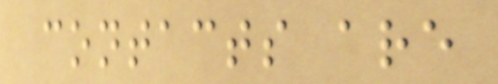contacts are
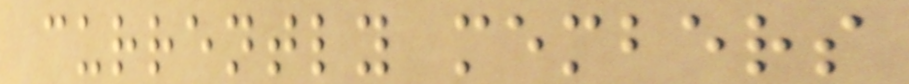currently members
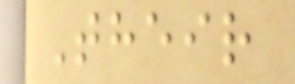Their
